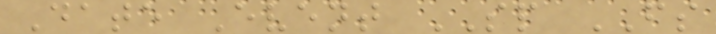Date Event SP FS
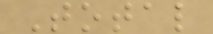Total
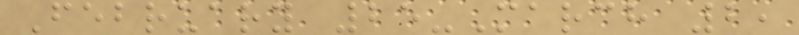February 25-March 2,
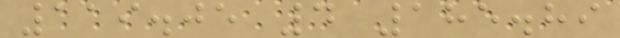119.05 4 185.89
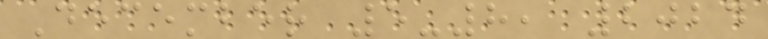December 5-8, 2024
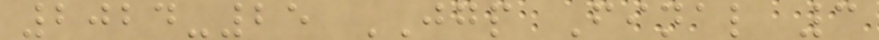2024-25 JGP Final 3
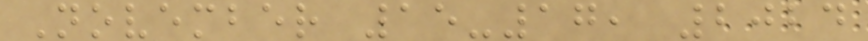November 15-17, 2024
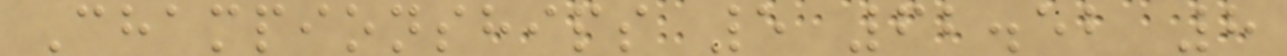Championships 5 62.52 8
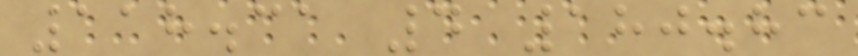118.31 4 180.83
